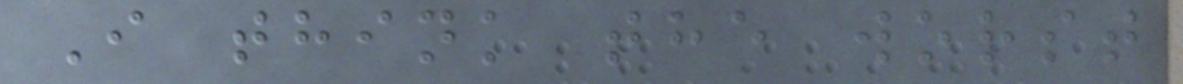I think the worst
